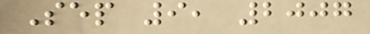Sep 9, 2007
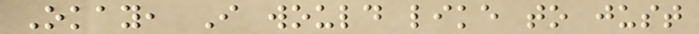Okay, I would like to just
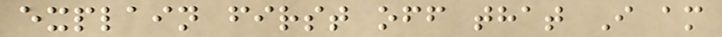explain first off that I am
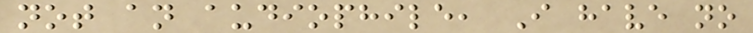not an audiophile, I have no
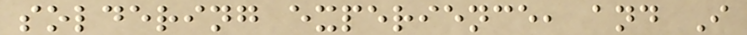soldering experience, and I
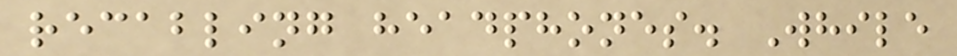recabling headphones. While
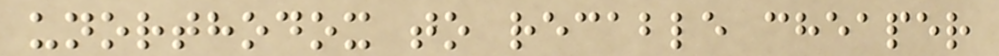unorthodox to recable cheaper
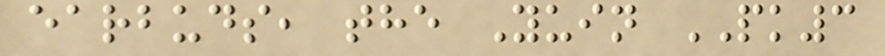earbuds, the Yuin PK3
